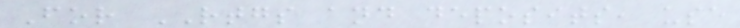For RTGS and deposits, use
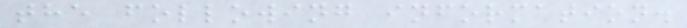the following information.
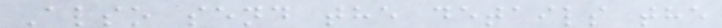Also send the details the
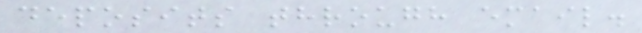deposits through email.
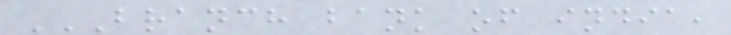BRANCH BANK OF INDIA,
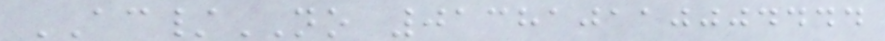AC/NO 013810110004444
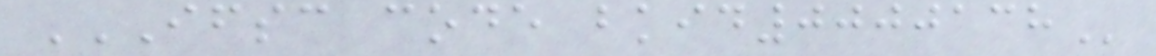IFSC CODE BKID0000138
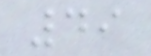49
